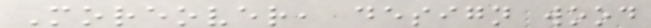Moreover, design wood
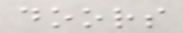doors
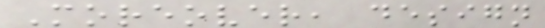Moreover, design
